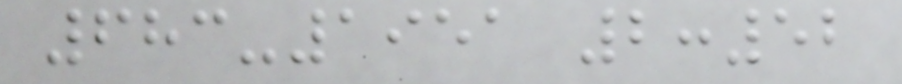683-1951 2:52
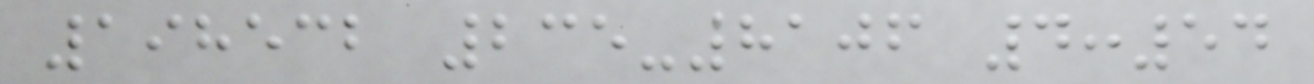198532 235-8106 4:54
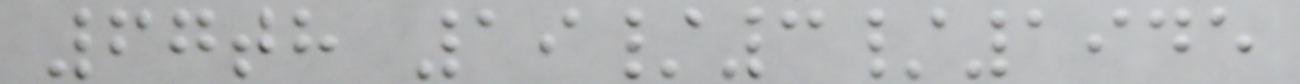67th 19/3/1945
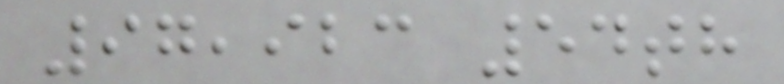97,923 54th
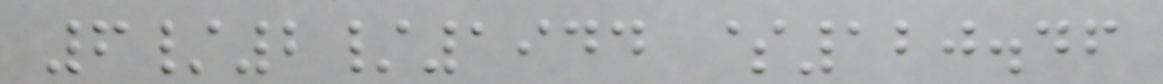6/2/1944 $120.46
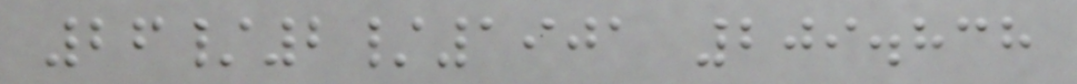26/2/1901 209.838
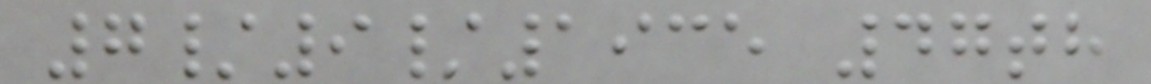7/9/1935 47th
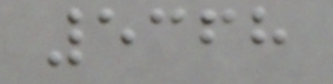5368
